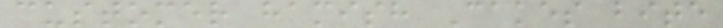customer hamish Cakes bite
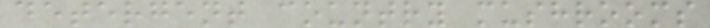detergent country mushrooms
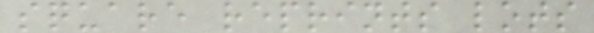square reprints lots
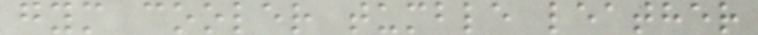gym cooler tumble leather
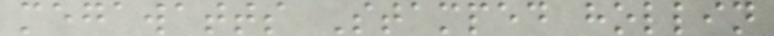megawatts Stamped hollin
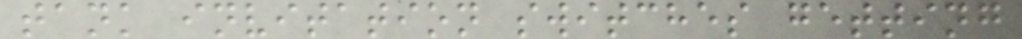tank invitation switches getting
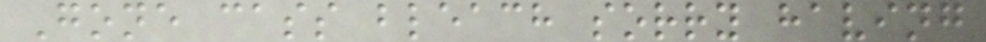Gone cass bleach sorry having
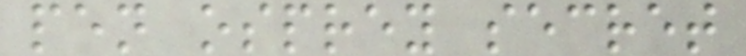pen osprey secret
